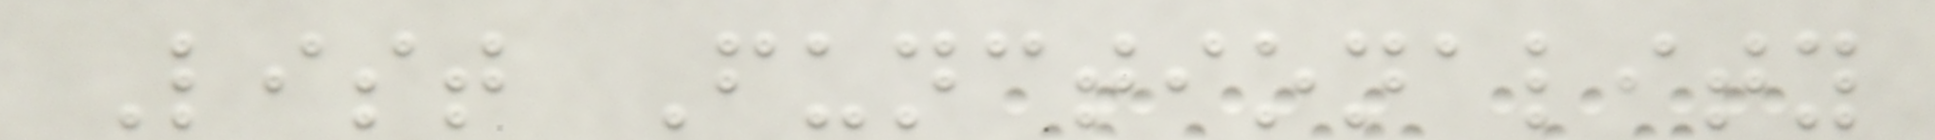List Functionality
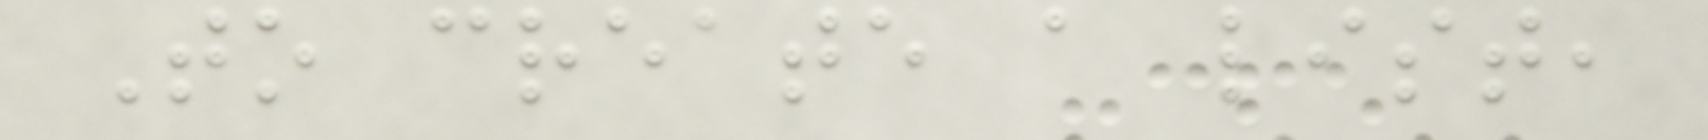To create a list,
